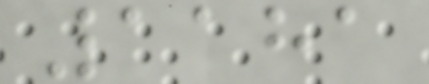1181
